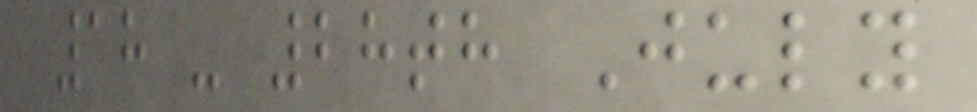18 - 28th July
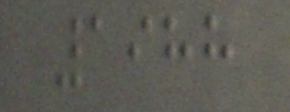1988
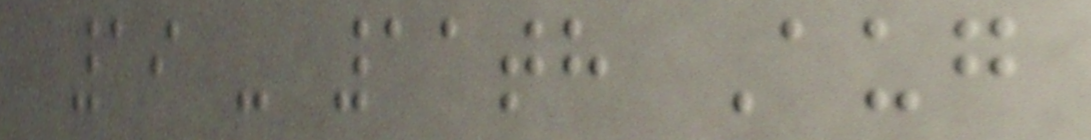19 - 11th Aug
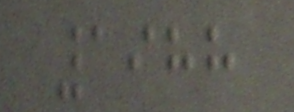1988
